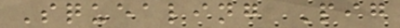Squealing Pig
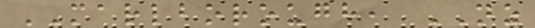MARLBOROUGH, NZ
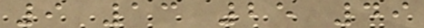9 13 25 49
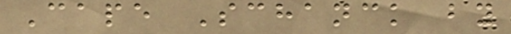Cape Schanck by
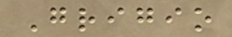Grigio
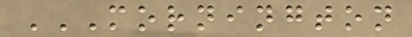MORNINGTON
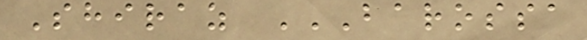Shiraz BAROSSA
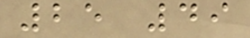25 49
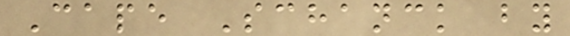Cape Schanck by
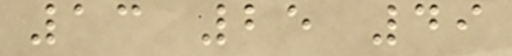13 25 49
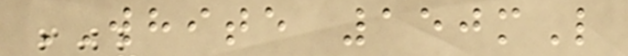WHITE 150mL
